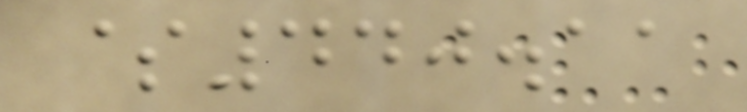$440.11
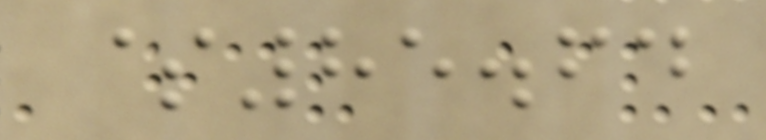$85.64
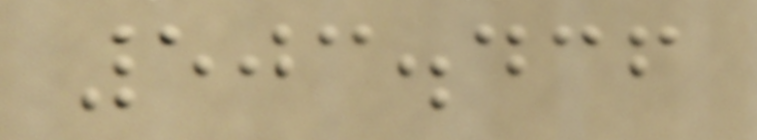503.436
